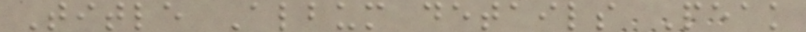Title Album details Peak
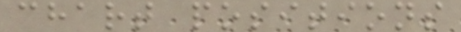chart positions
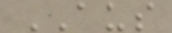AUS
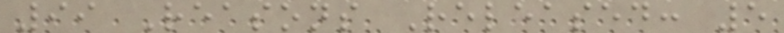99 Reasons Released: 5
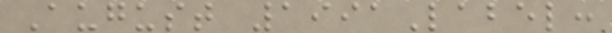August 1991Label:
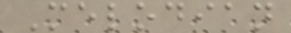Melodian
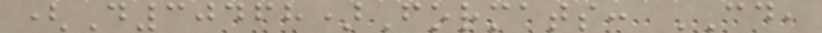(D30468)Formats: CD,
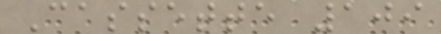Cassette 109
